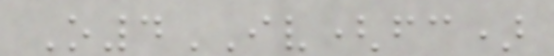O4IV(fc)
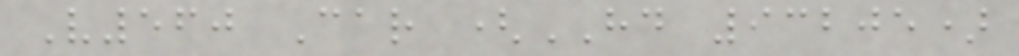V560 Car (HD 93205)
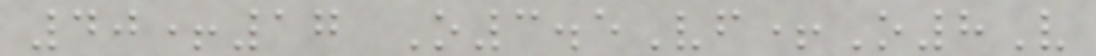40+17 O3.5Vf+O8V
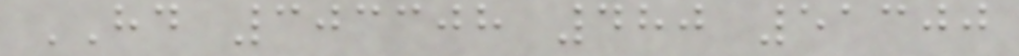HD 303308 480 51300
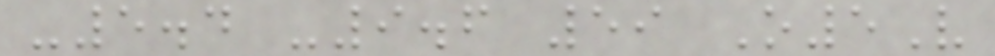-5.4 -9.6 59 O5V
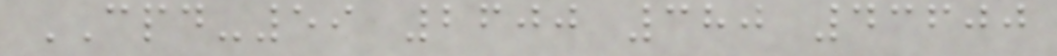CPD-59 2600 380 43600
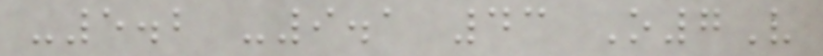-5.2 -9.1 43 O7V
